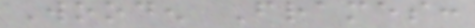Wooden Frames:
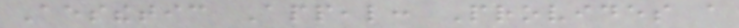Aesthetic Appeal: Provides a
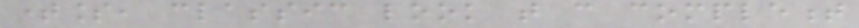timeless, classic look that can complement
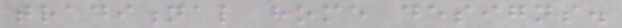traditional home designs.
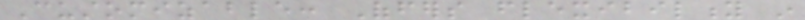Customizable: Offers flexibility in
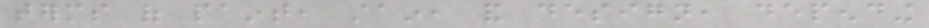terms of paint, stain, and design, depending
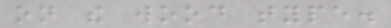on the wood type.
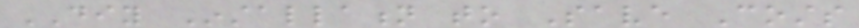DIY Installation to Save Costs
